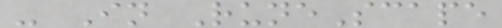- In RuneScape
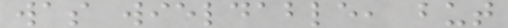was wieldable, but
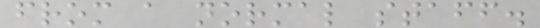from a normal staff.
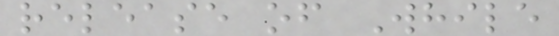release of While
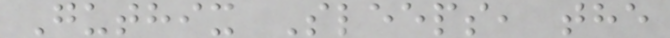Guthix Sleeps, the
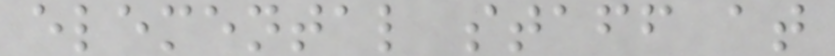elemental staff at
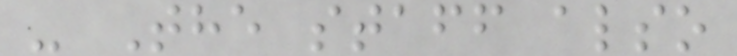- The staff also
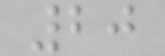20
